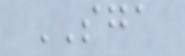SGA
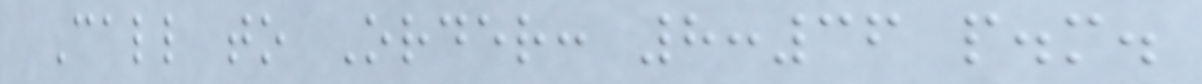Call to Order: 8:36 p.m.
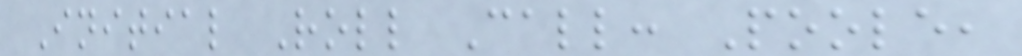Initial Roll Call: Poole,
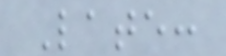Late:
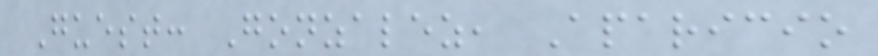Guest: Gonzalez, Aparicio
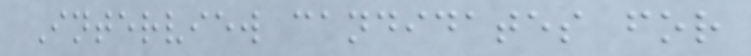Interview candidates for
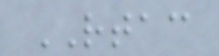RTAC
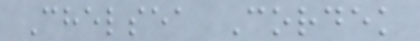Chelsea Cordek
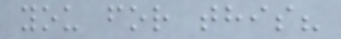you for this?
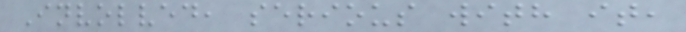Involved, serious with it,
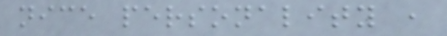nice personality ,
